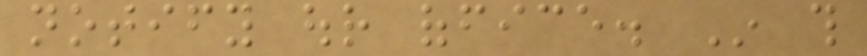notify our office. In this
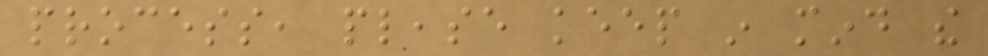process, please keep in mind the
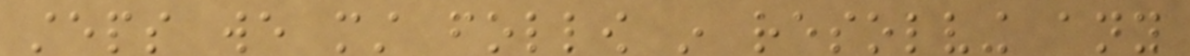steps we must follow in resolving any
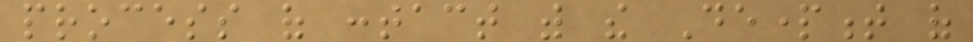process of contact with the Department of
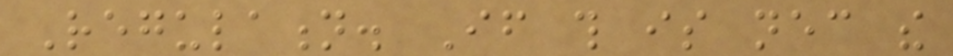Regulation. If this is necessary the
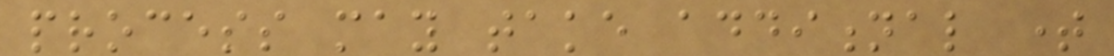process may take additional time
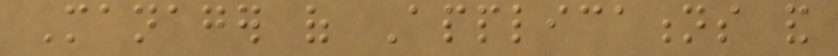Manager of Applications and
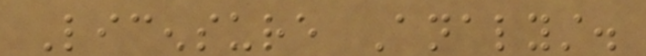Licensure Analyst.
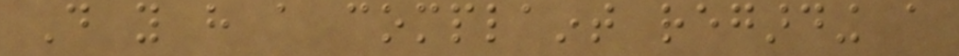Do you have a complaint regarding a
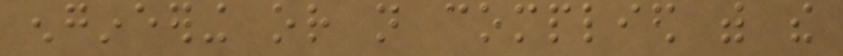engineering or not complied with the
